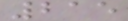215
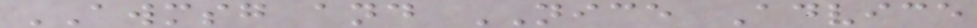AWMSG and NICE Advice
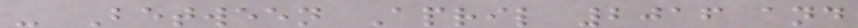- Between April 2016 and
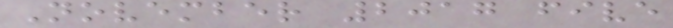November 2017 five
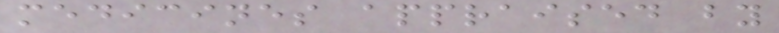medicines appraised by
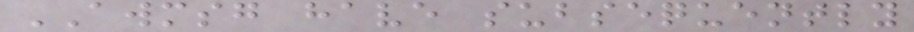AWMSG have subsequently
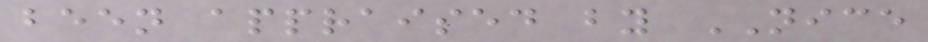been appraised by NICE
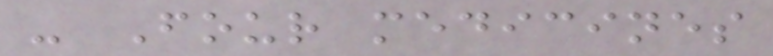- Four medicines
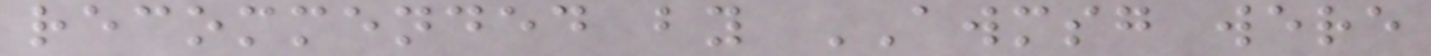recommended by AWMSG were
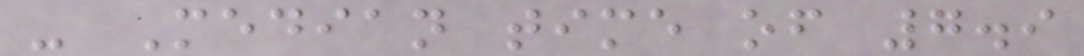- Median time of 7.9
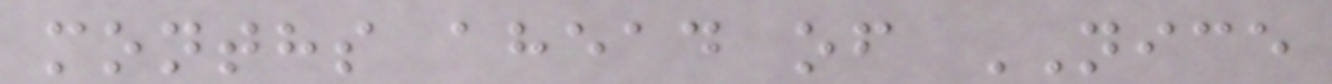months ahead of NICE
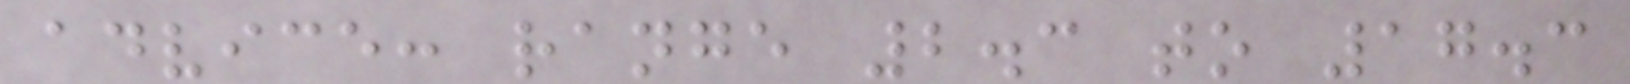advice: range 2.3 to 17.3
